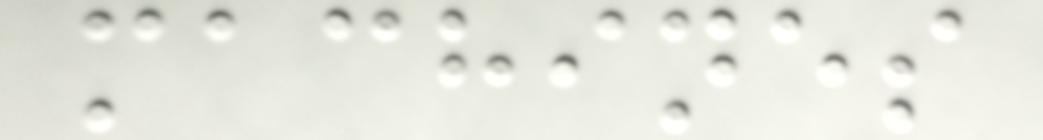machines
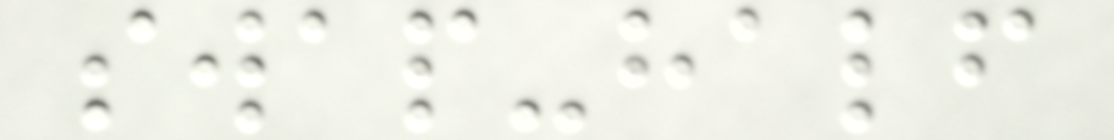swap-half
